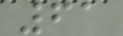61
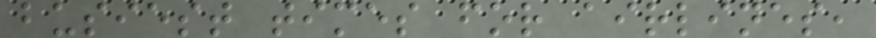busiest times for airlines,
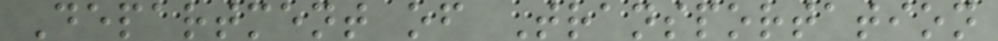Department of Transportation
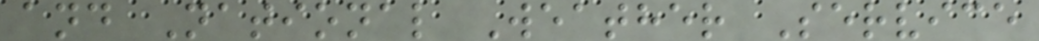and National Weather Service
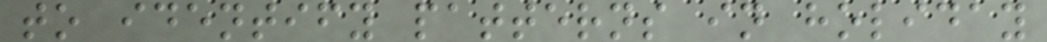to identify patterns in holiday
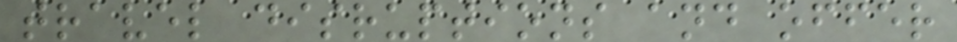travel disruptions and offer
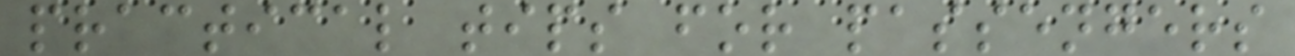practical tips for passengers
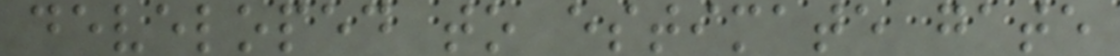developed to estimate gate
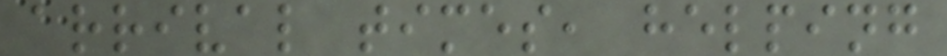arrival times, helping
